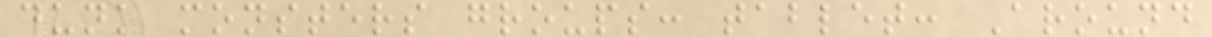dunk monsters groups: tablet: Around
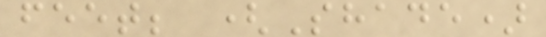feet; (Shade)
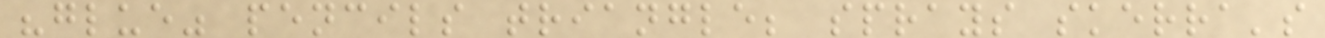"glue" pencils triangle; sprays skerra's
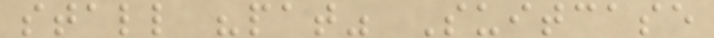stall "pat" Suitcase
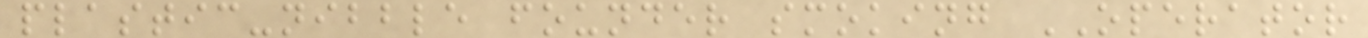plastic-nibble founder smoking OPERATOR
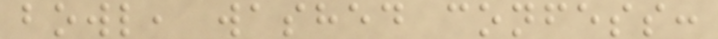bowl, washed confess:
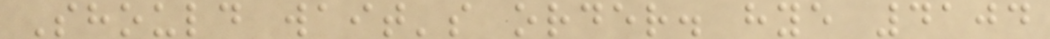Should wait's order. hye 4104
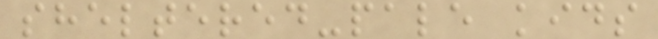sheltered-pale kids
